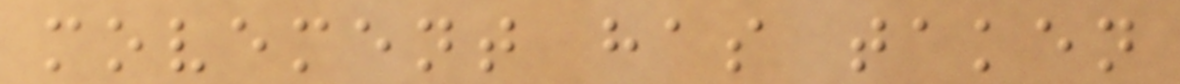movement has taken
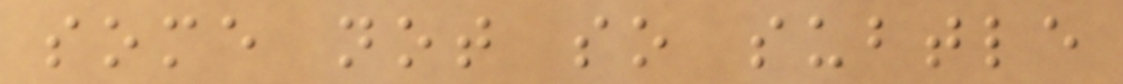some not so subtle
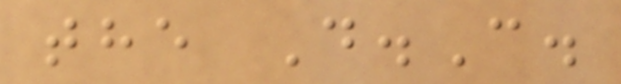the D.C.
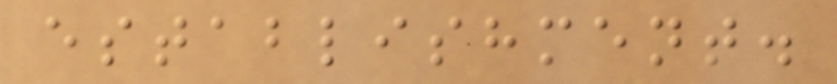establishment.
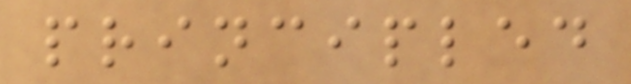principled
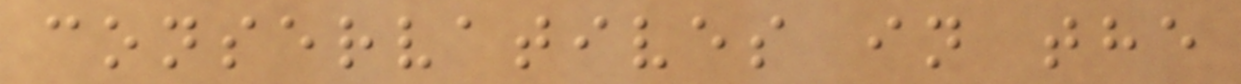conservatives in the
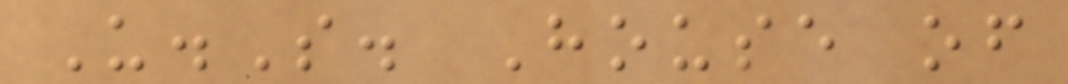U.S. House of
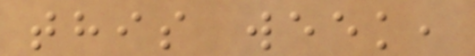this week,
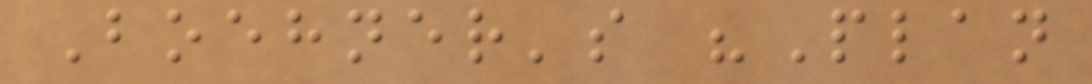Boehner's "Plan
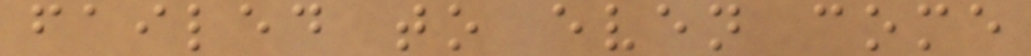failed to even come
